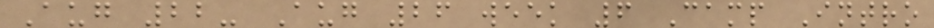Aug 22- Aug 26 week 6 Camp Intro
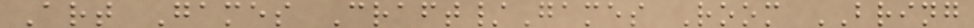Art Games Craft/Games Room BRING
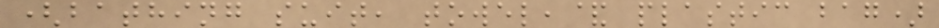(bathing suit, towel,& plastic bag)
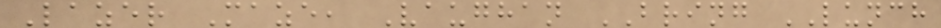Lazer Maze, Vaughan BRING LUNCH
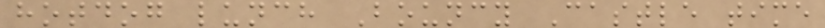hotdog lunch Bouncy Castle time
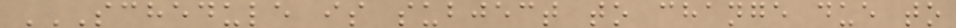SCHEDULE IS SUBJECT TO CHANGE DUE TO
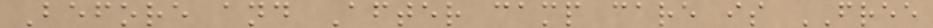Before and After camp care is FREE
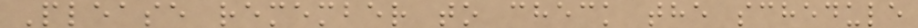Please remember to check the schedule
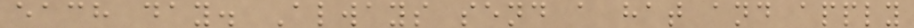each day. Always send a hat and apply
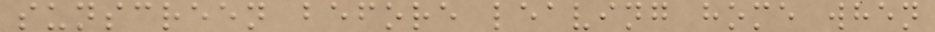sunscreen before leaving home when
